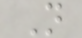N
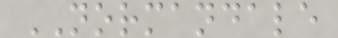NORMANDALE
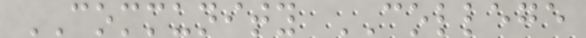COMMUNITY COLLEGE
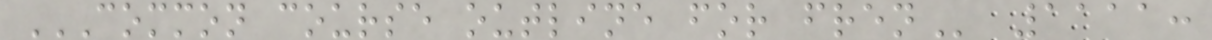COMMON COURSE OUTLINE FOR FREN 1111:
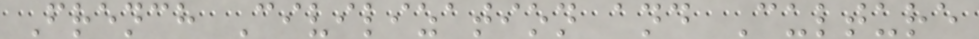French Civilization and Culture
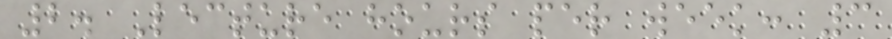2. Lecture hours per week: 3
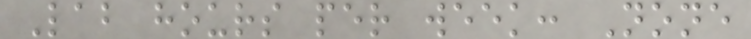Lab hours per week: None
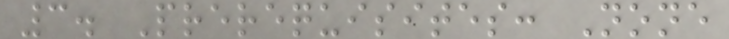3. Prerequisites: None
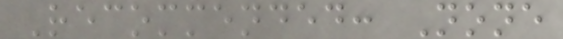Recommended: None
